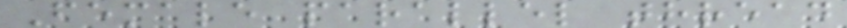Female parallel thread
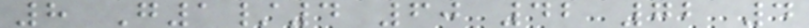8 G1/4 60 42 72 4
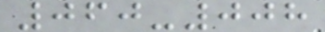060-008
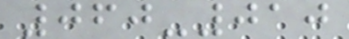060-010
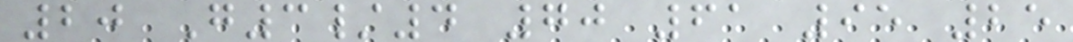20 G3/4 70 61 95 25
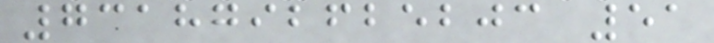7318792625203 51
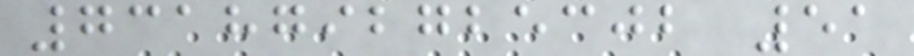7318792725302 51
